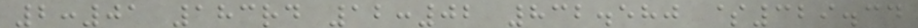2:01 183rd 12:02 832.580 $329.34
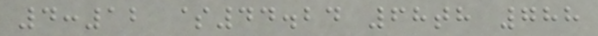4:12 $44.24 68th 788
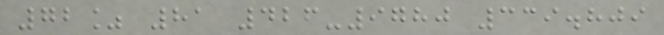72% 81 426-9780 339.809
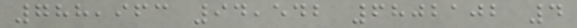788,963 94,542 6802102 4
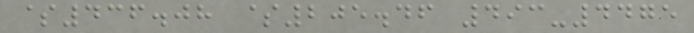$436.08 $205.46 493-4475
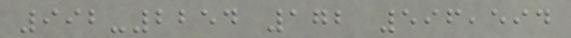992-2254 172 596,594
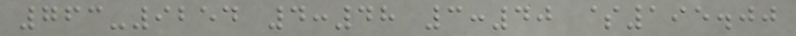763-9254 4:48 3:40 $195.00
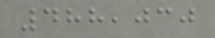488,030
